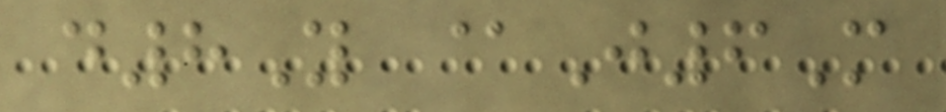d8Y @J6M
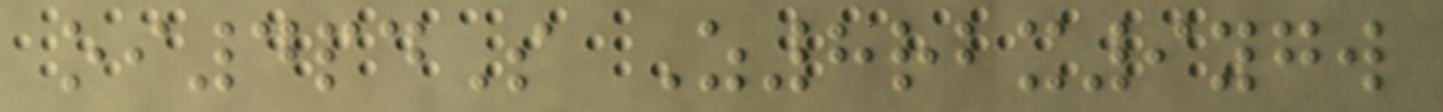oi4pdS Z8rbx9ygw
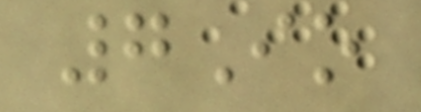7Io
